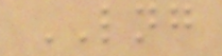LNG
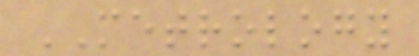METROLOGY
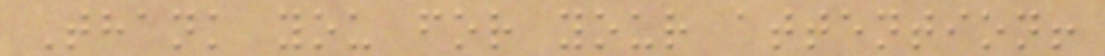Thank you for your attention!
